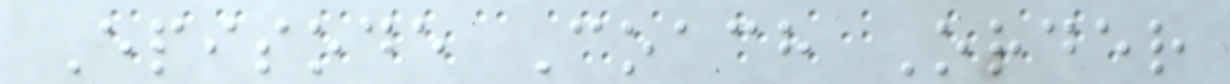Episode Coach Order
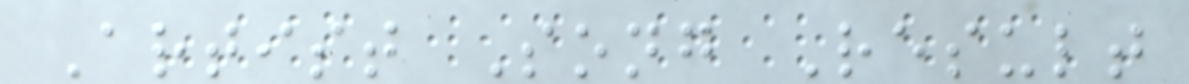Artist Song Result
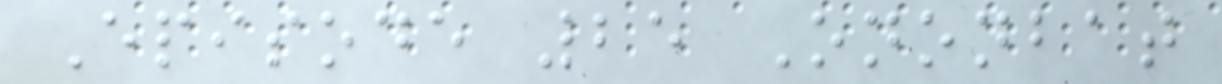Episode 25 Ononbat
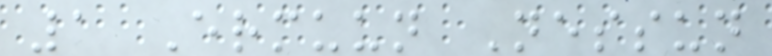1 Ermuun Nessun
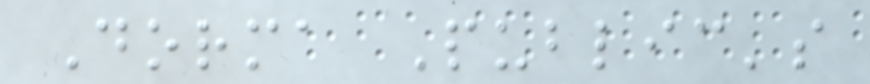Dorma Public's
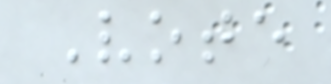Vote
